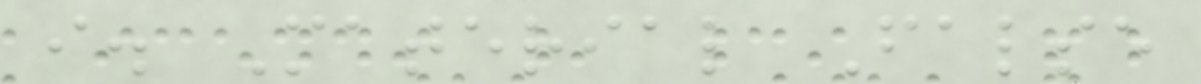i. Material False
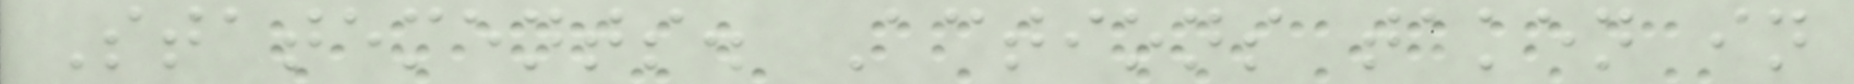Statements. Actions taken in
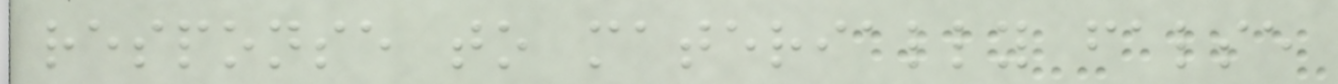response to materially false
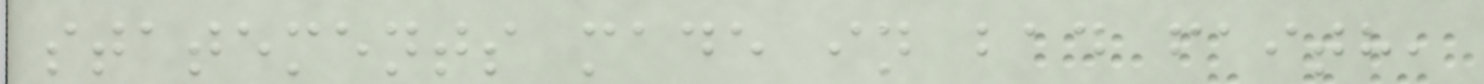statements made in bad faith,
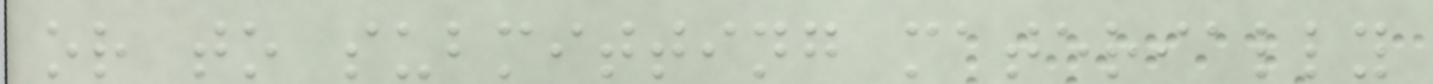or to submitting materially
